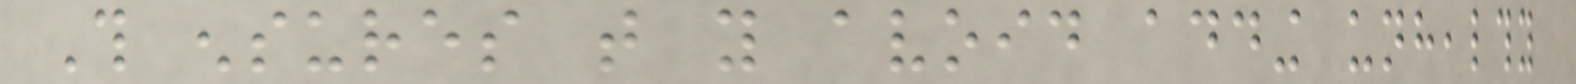This ensures that you avoid adding unhealthy
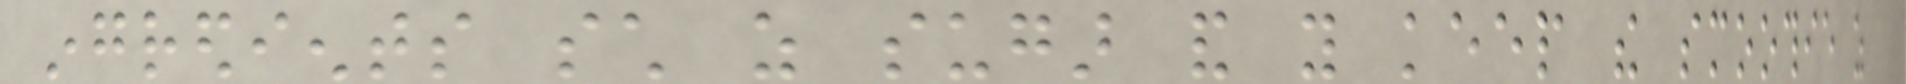ingredients such as sugar and you keep the smoothie as
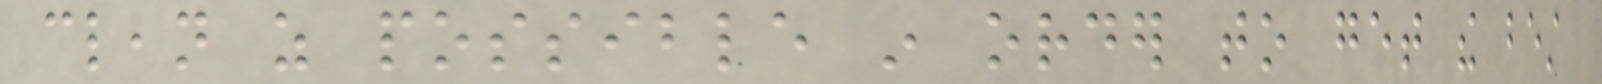clean as possible in order to get the best
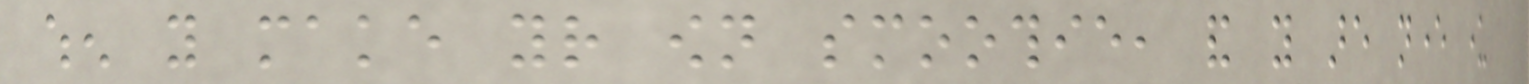when you make your own smoothie, and you are never under
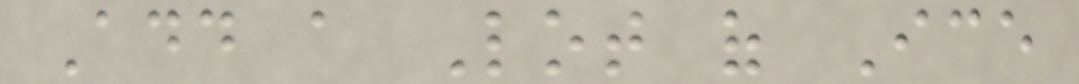Add a Lot of Ice
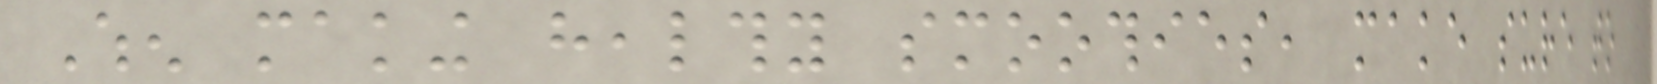When making healthy smoothies, make sure to
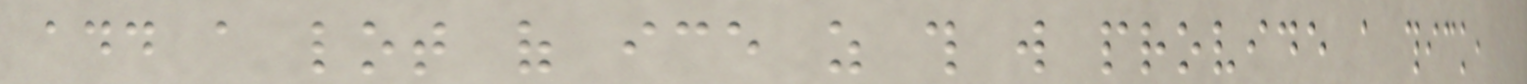add a lot of ice as this will provide a thick,
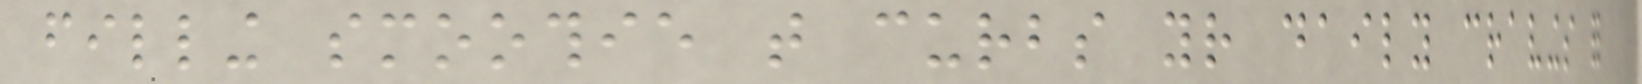filling smoothie that curbs your daily cravings for
